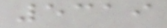5319
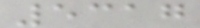5317
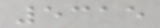5315
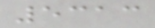5313
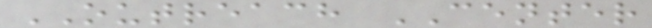OUTREACH CENTER
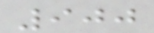900
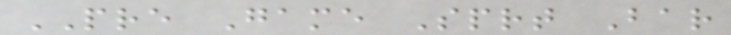PRE Game Sprt Bar
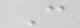C
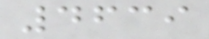4639
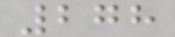278
